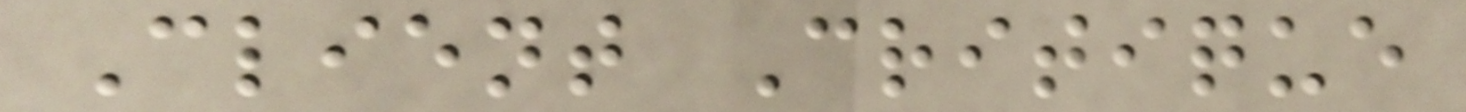Client Critique
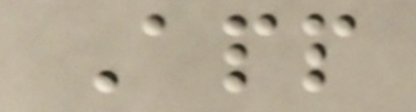App
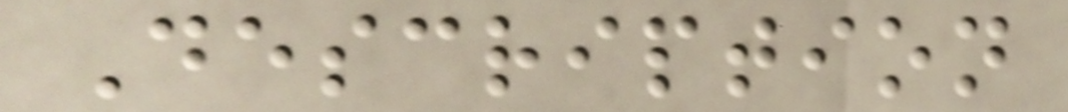Description
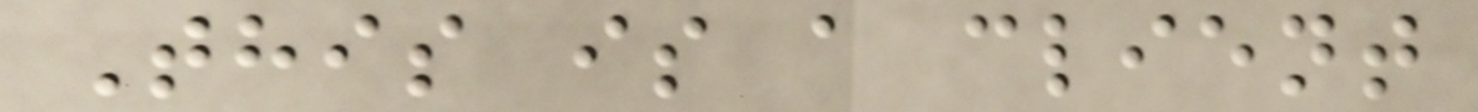This is a client
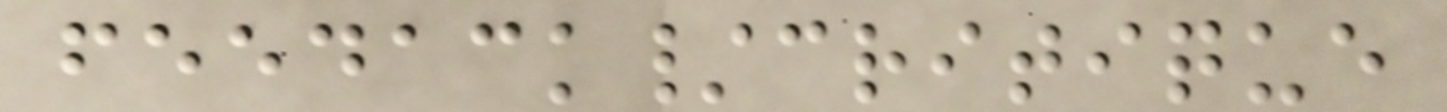feedack/critique
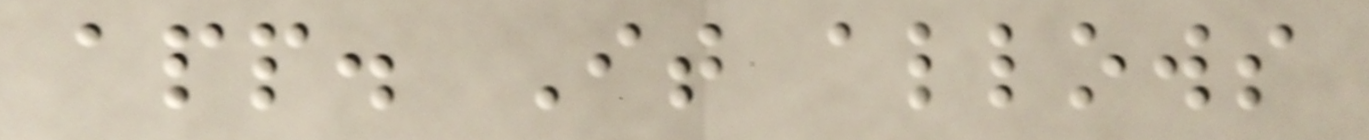app. It allows
